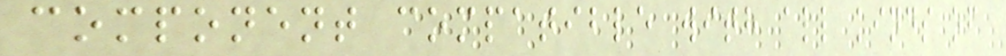component compatible with all kinds of
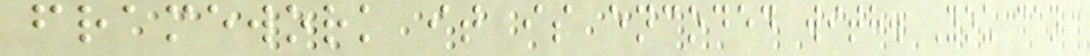framework it is encoded with. You can
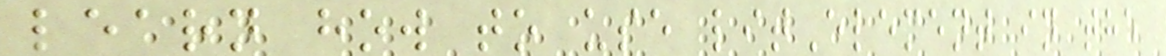learn how to use litElement in the
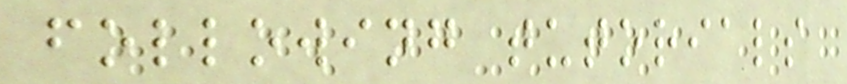following tutorials
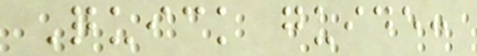Quick guide:
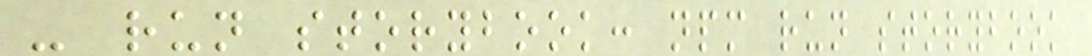- run storybook: npm run storybook
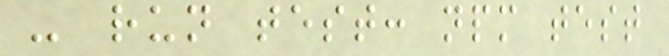- run test: npm test
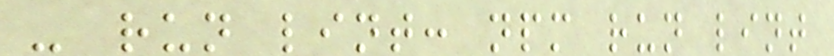- run lint: npm run lint
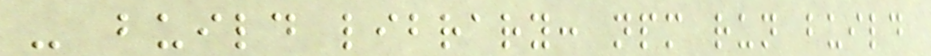- build library: npm run build
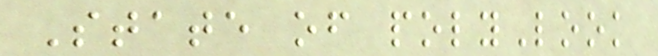State of polyLook
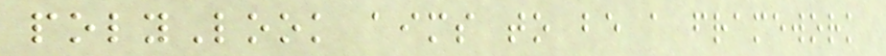polyLook aims to be a framework
